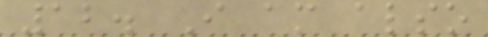12. I am also
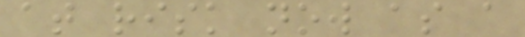at risk now as a
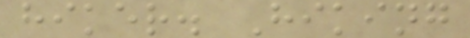hiker. Hiking
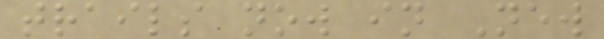trails now in New
